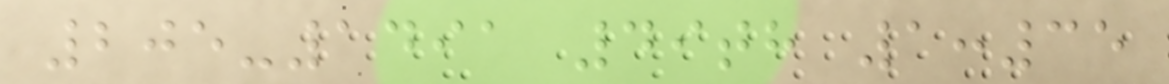205-1491 49th 1:35
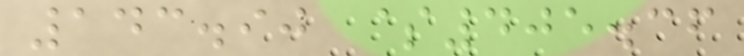143.90 $405.36
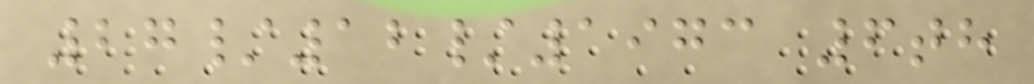27/12/1973 6th
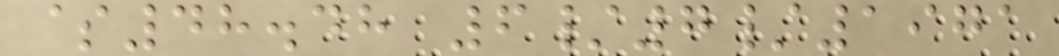$48.48 6/7/1971
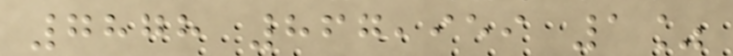7878 867,959 1%
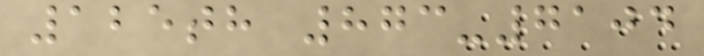125th 873-7104
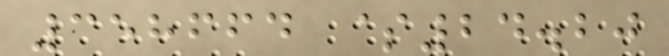358664 $24.20
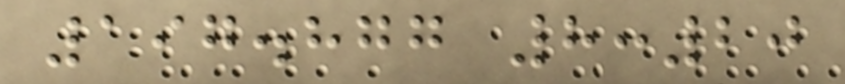197.877 8:20
